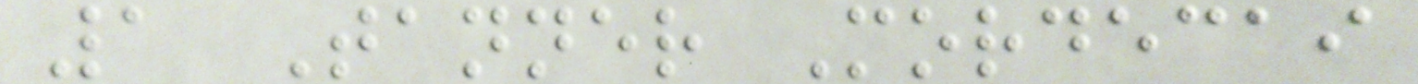1 Tanner Mordecai
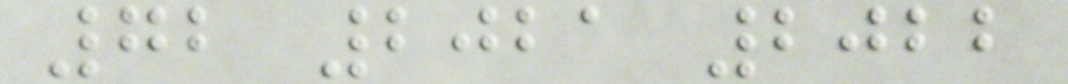72 2021 2022
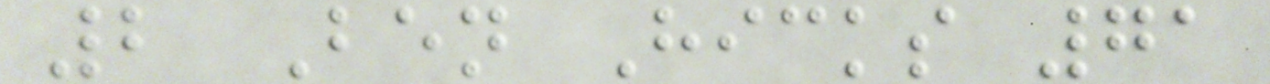2 Ben Hicks 71
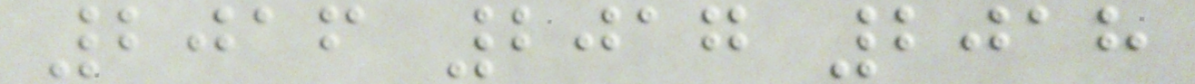2016 2017 2018
